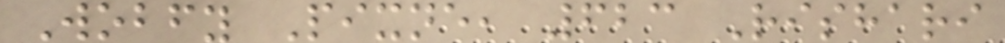Wobfy Pixne, 623 Rishari
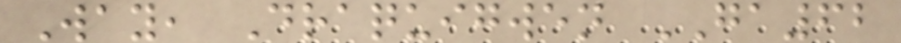Way, Draquigwen GA62
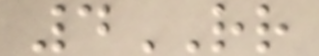4RR
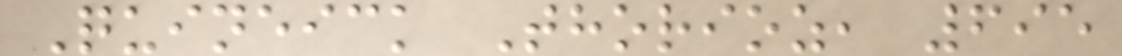Quineick Thorioz, 695
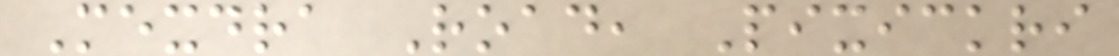Mexdra Road, Pixickri
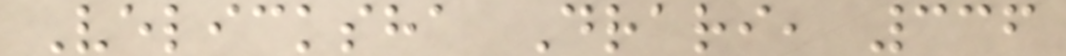Velicksha Drari, 336
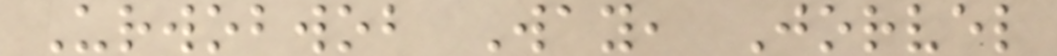Urwobwob Way, Jorvel
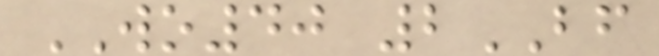WO40 2BF
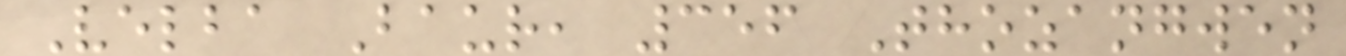Velba Baur, 356 Thozangwen
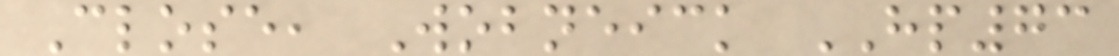Close, Wobneick HP73
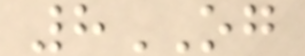8OG
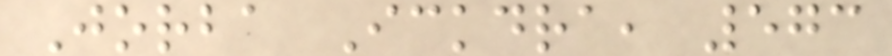Jorba Ickdra, 573
